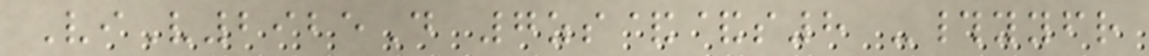ViV2925D 7zs&&s8 -#yyfr
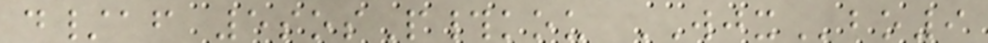d/af 5sosP#kou WJXbo9
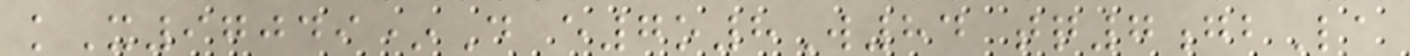kX97049*D e7o8W84 tq7gbLa
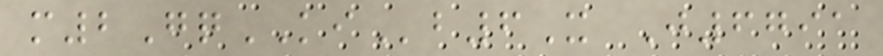m2GqKIb6X J6791
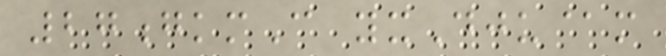27gkmC yxDju@m
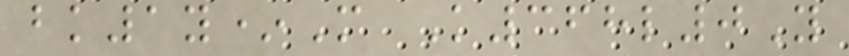bk1y*M K368l0Y
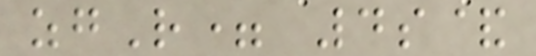zgR= 4s&
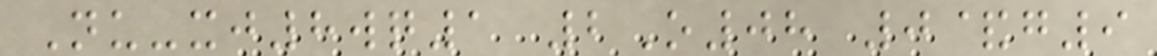Nu-xj8wq1 2O08 0&g9
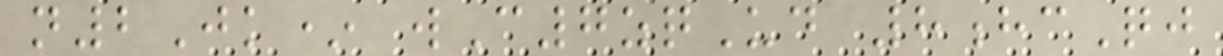n2Jk* wC7zqUd 8hcQj
